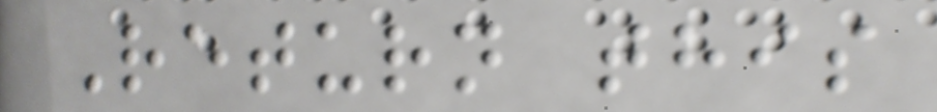Return this
